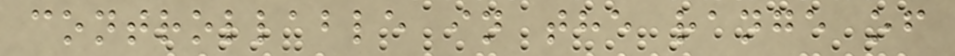controllable in the range of
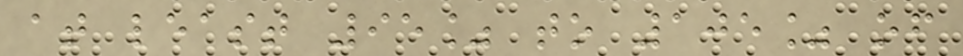at least 95% to 105% of
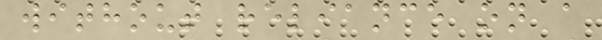without reliance on a
